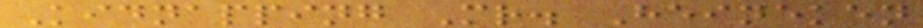Kidnapping Mr. Heineken
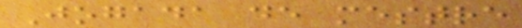Jogada de mestre
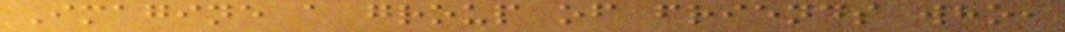Imagine a group of friends who,
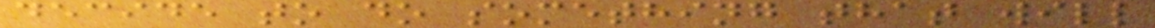decide to do something that will
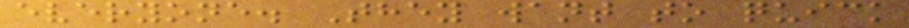everyone. They want to quick
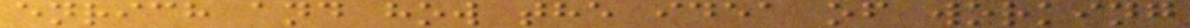enrich and how the idea of working
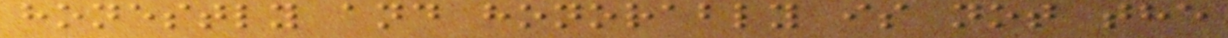honestly and honorably is not the
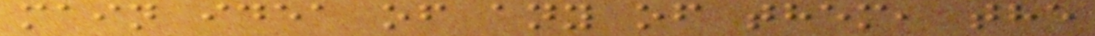main idea of any of them, the
